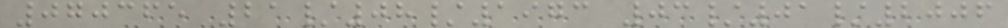070365 21/08/1973 03/01/2006
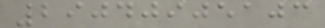29040905103
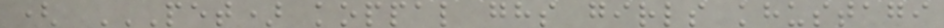( PET) KOPPAL GHS GIRLS KHUSTAGI
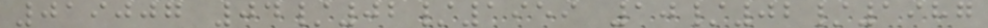019007 04/02/1959 10/02/1987
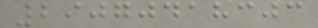29070418303
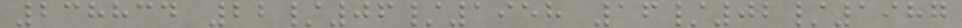238834 22/06/1958 16/02/1987
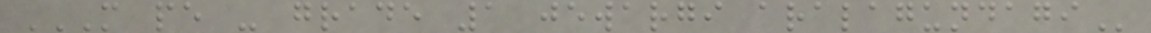M PE - GRADE 1 JEWARGI ARALAGUNDAGI
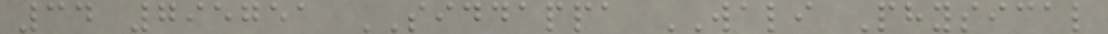34 795751 SIDDAPPA WALI Physical
